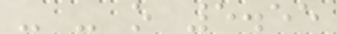- - o 5.55
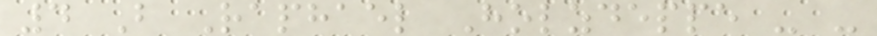4 B Raphael Holzdeppe - -
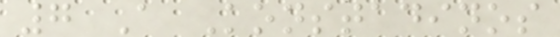7 A Konstadinos
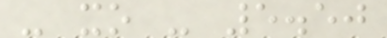- xo - 5.50
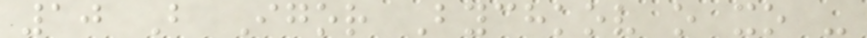10 B Igor Bychkov o xo -
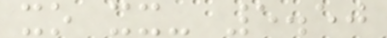xo xx- 5.50
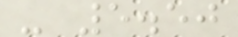- 5.50
